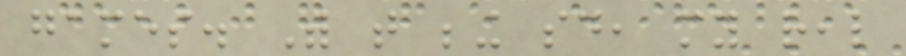games. With that being said, my real
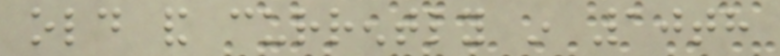old and currently in 10th
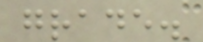grade.
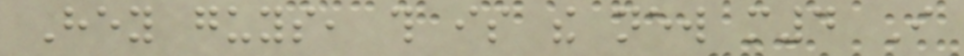Hey guys, this is the new m4 I
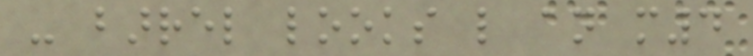- barrel looks like an m4
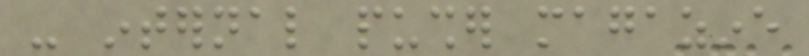- internal pusher magazine
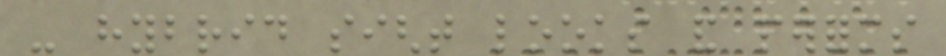- hybrid sight looks and performs
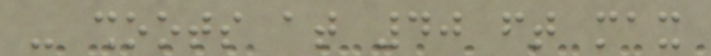- shoots at 40 ft max
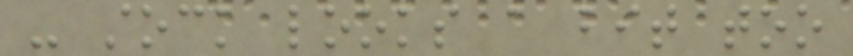- stock looks a bit too
